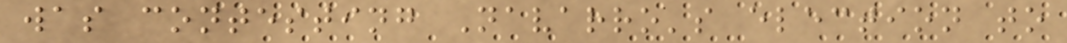was contesting Navarro's election to
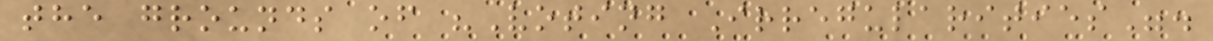the grounds of "Voting Irregularities".
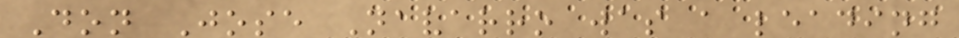Don Jose Navarro was a leading
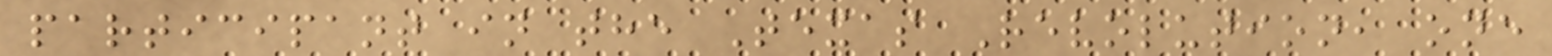participant in the Texas Revolution, one
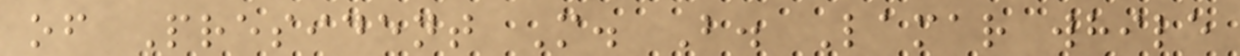of President M. B. Lamar while
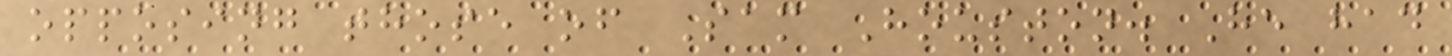opposing those of Sam Houston. He had
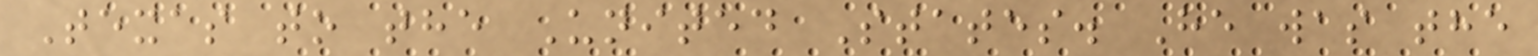Texas to the United States. He was the
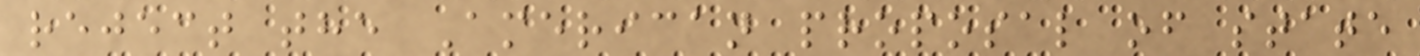reject the American proposal of state
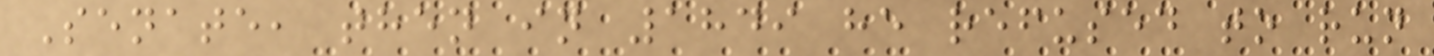Senate, then in 1849 he refused to run
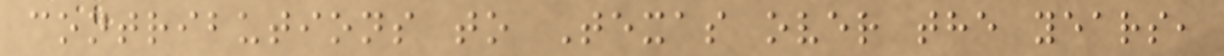contributions to Texas over the years,
